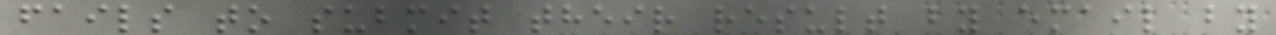fails to submit their result by email by
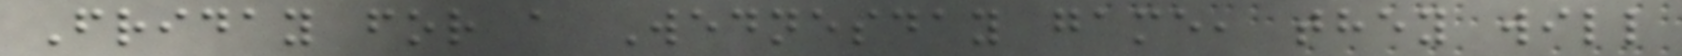Friday for a Wednesday game, they will
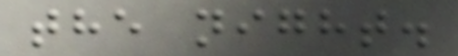the night.
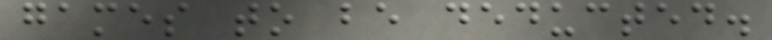games to be deducted.
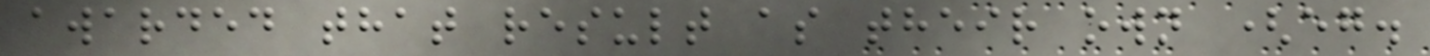awarded that result as their own (eg.
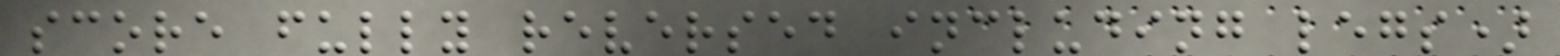score fully reversed including legs)
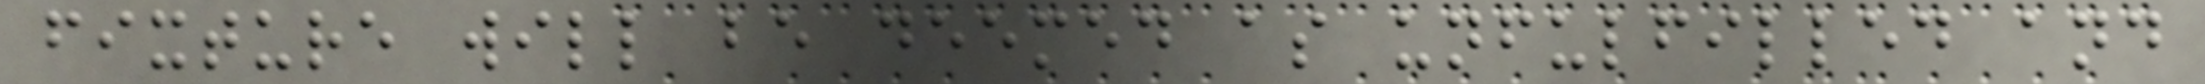fixture will be deemed as unfulfilled and
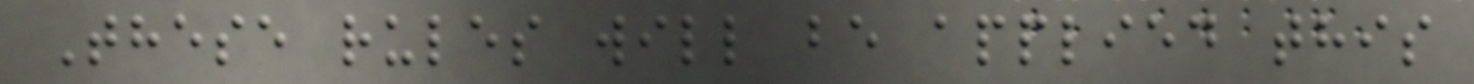These rules will be applied this
